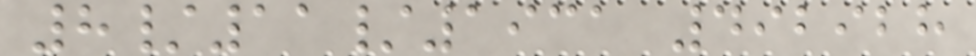8/11/1931 492928
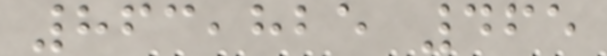863,825 465
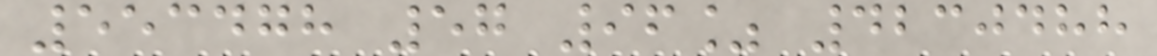553478 57 96% 4230488
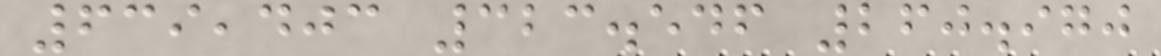639,403 323.546 260.970
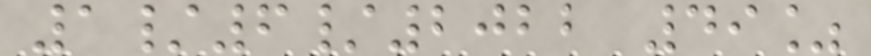1/6/2022 49%
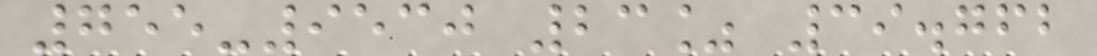755-9530 23% 39.762
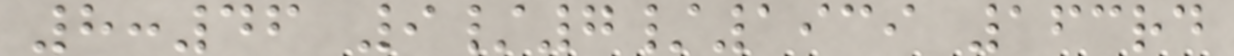8:46 9/7/1939 163rd
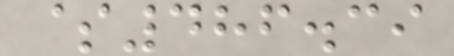$486.39
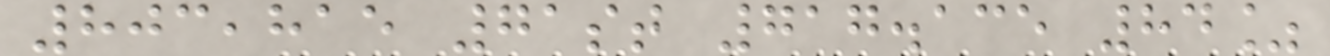803,815 71st 717.135 84%
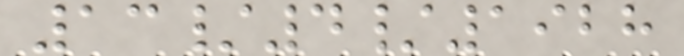13/4/1928
